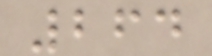264
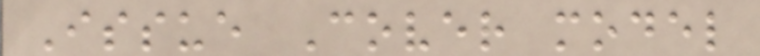Issue Cover model
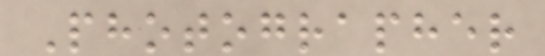Photographer
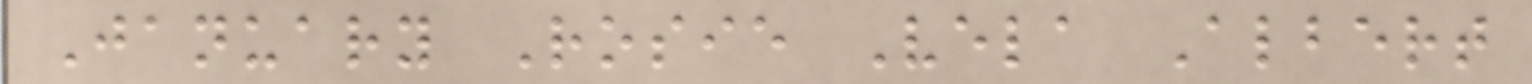January Rosie Vela Albert
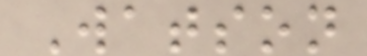Watson
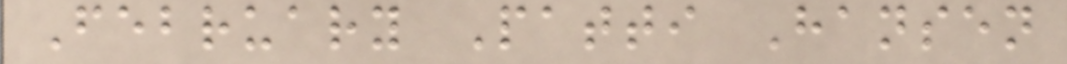February Patti Hansen
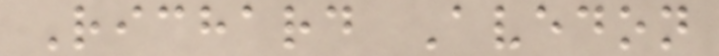Richard Avedon
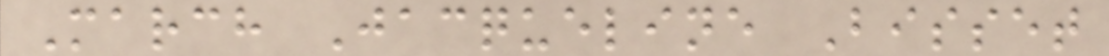March Jacqueline Bisset
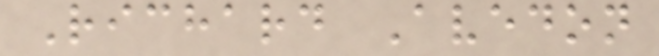Richard Avedon
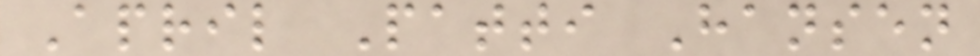April Patti Hansen
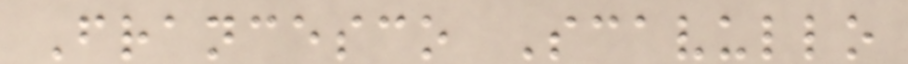Francesco Scavullo
